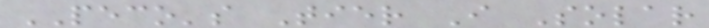PECO's Tier I Solar
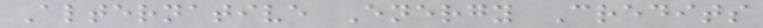Alternative Energy Credits
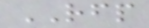RFP
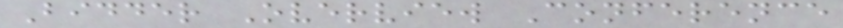Bidder Overview Conference
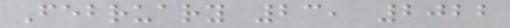February 23, 2022
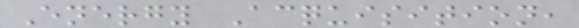Energy Acquisition,
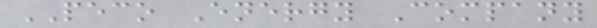PECO Energy Company
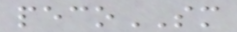pecoSM
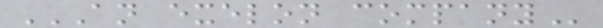AN EXELON COMPANY
